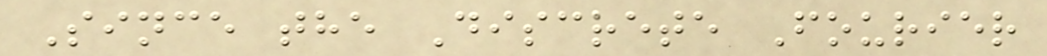Since the Discrete Fourier
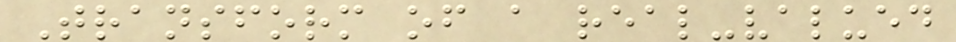Transform of a real-valued
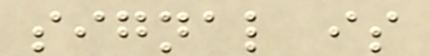signal is
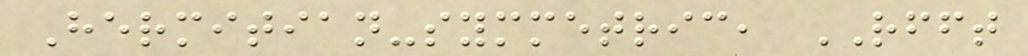Hermitian-symmetric, RFFT
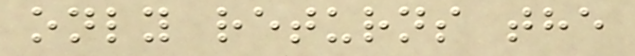only returns the
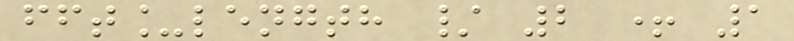fft_length / 2 + 1
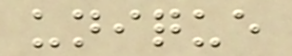unique
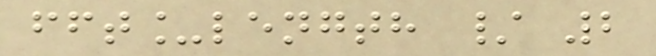fft_length / 2
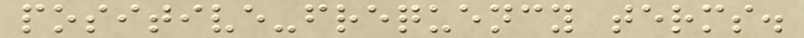positive-frequency terms.
